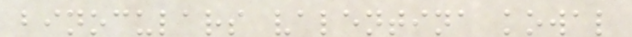binoculars valentina kowal
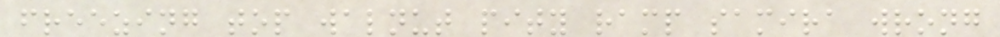freezing top walnut pity ramp samira wrong
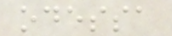odessa
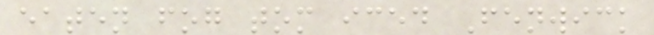eaten fog tom iced Fenwick
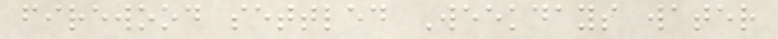firewood settled Weekdays water
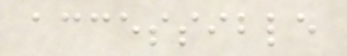accessible
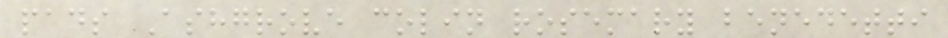pads Ashgrove colin rosemary benedetti
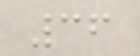36
